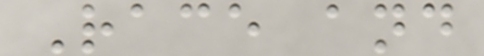Race and
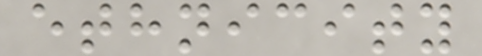ethnicity
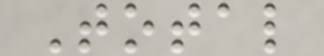Total
